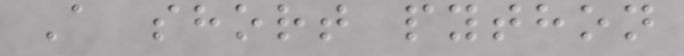A short python
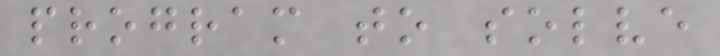program to solve
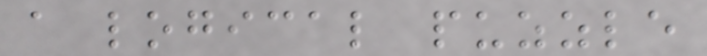a logical puzzle
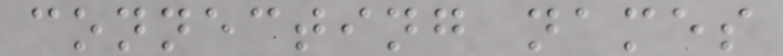connecting names
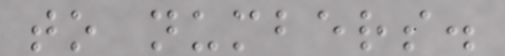to numbers.
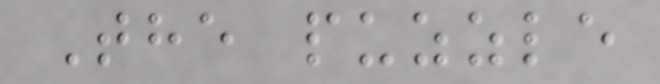The puzzle
